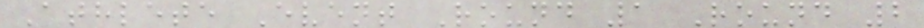Athlete Event Round 1 Round 2
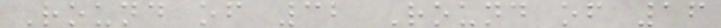Round of 32 Round of 16
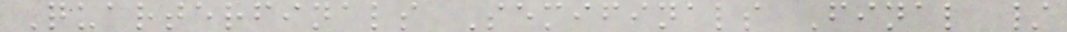Quarterfinals Semifinals Final /
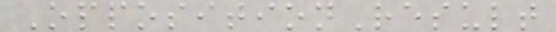OppositionResult
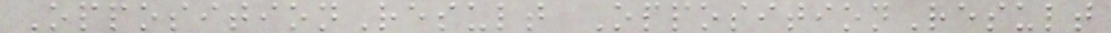OppositionResult OppositionResult
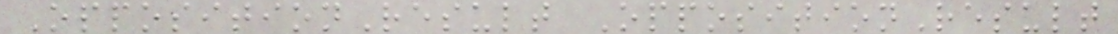OppositionResult OppositionResult
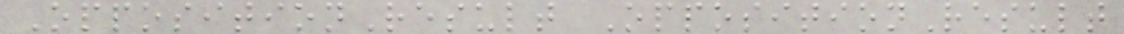OppositionResult OppositionResult
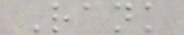Rank
